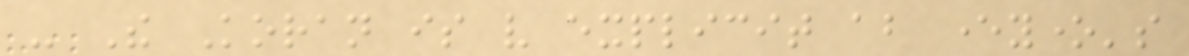- The Koran is very explicit about everyone's
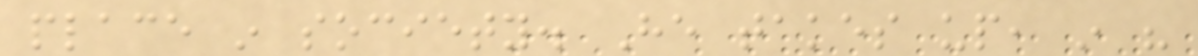place in society. He takes up, in his
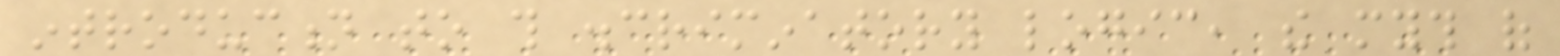introduction to this discriminatory logic, the myth of
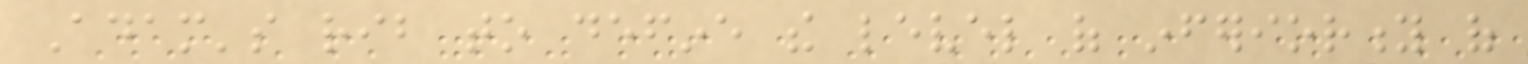Adam's rib to define the level of inferiority of
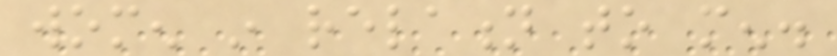women in relation to men.
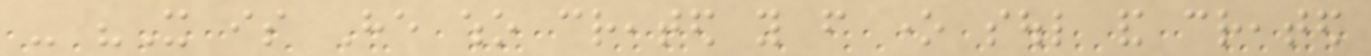- "It is He who created you from one soul and created
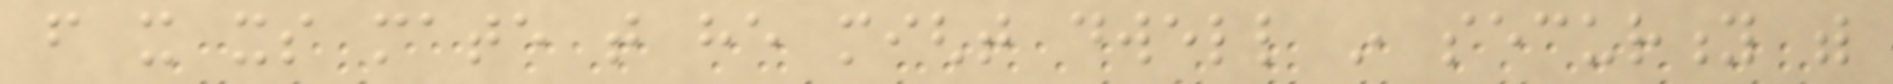from it its mate that he might dwell in security with
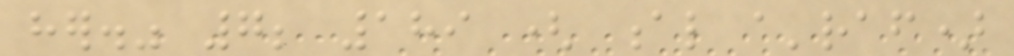her." 7; 189 ( al a'raf)
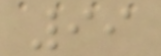99
